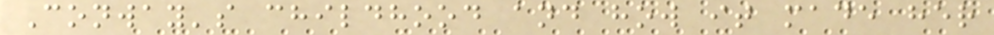Conway's childhood and how it made her
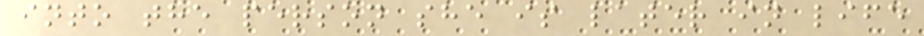into the person she is later in life
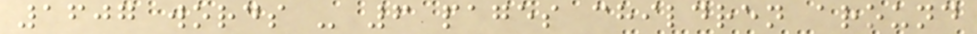1607 words - 6 pages children around
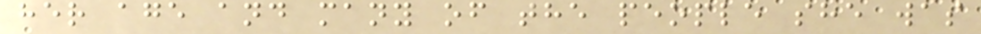her age and many of the people she was
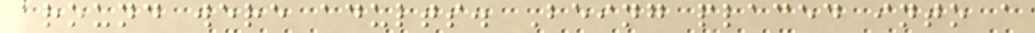around were adults. Being placed into a
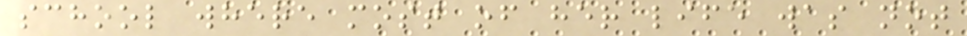school where most of her life was not
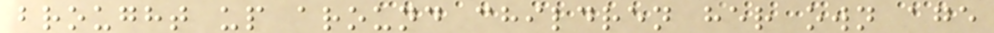brought up around children her own age
